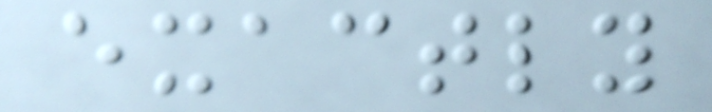exactly
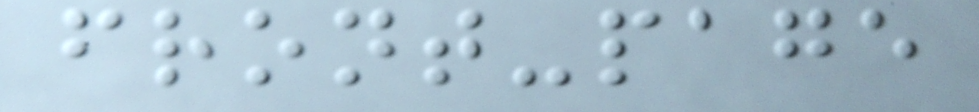front-page
